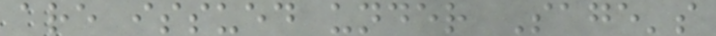are issued under Sage's
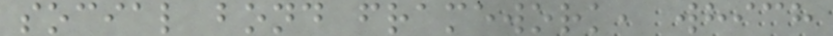social bond framework, which
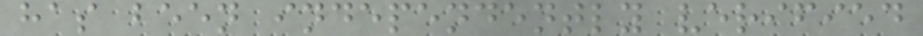has been independently verified
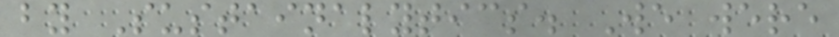by Sustainalytics. We were
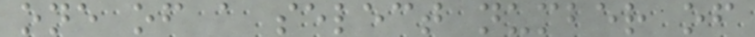one of a select number of
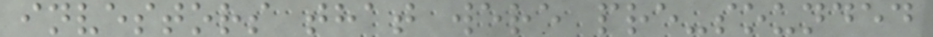investors that were pre-sounded
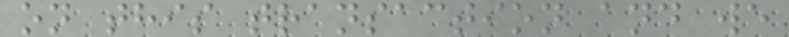on this transaction and we
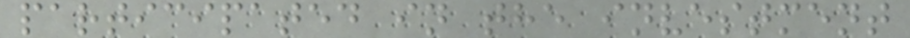participated in the investment
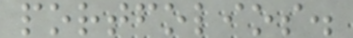portfolios.
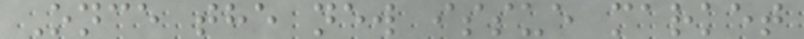Once the new issue market
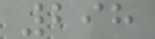298
